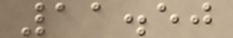11.50
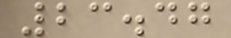23.47
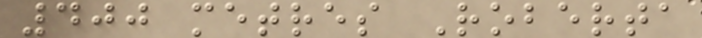400 metres Roberta
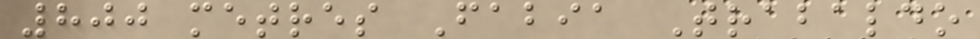800 metres Fabia Trabaldo
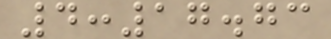4:17.73
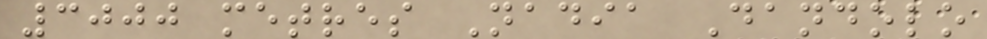3000 metres Nadia Dandolo
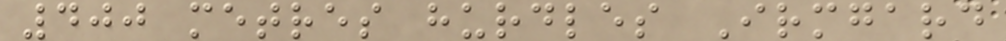400 metres hurdles Irmgard
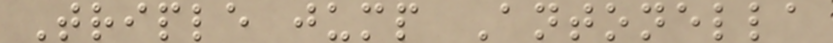Triple jump Antonella
